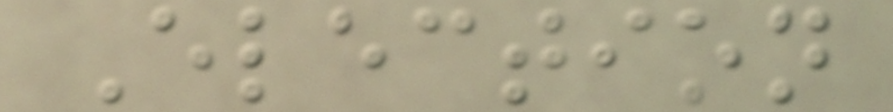Election
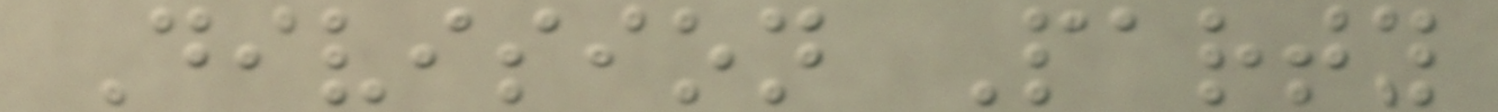Division Party
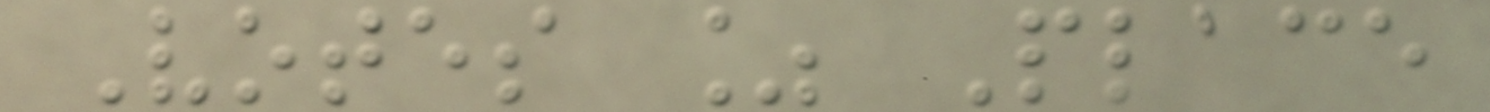Votes % Place
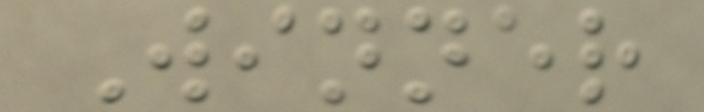Winner
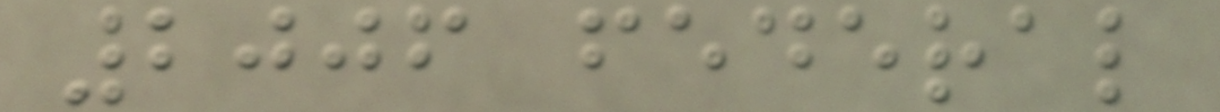2006 federal
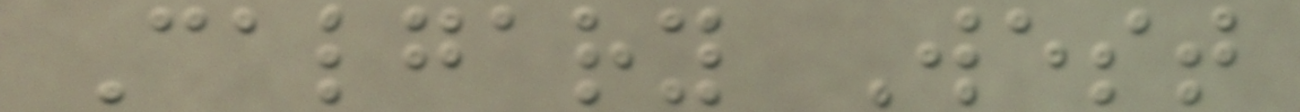Calgary West
